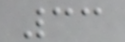33
